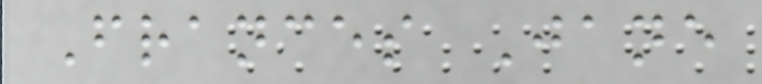Frances Jane
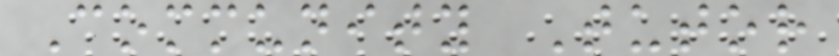Community Tutor
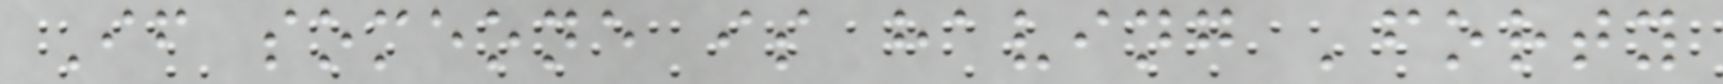If someone is having 'forty
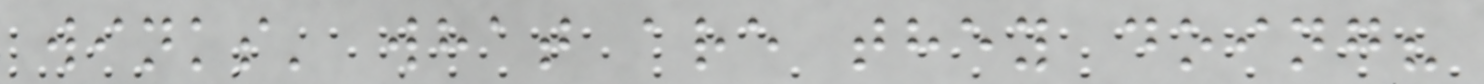winks' what are they doing?
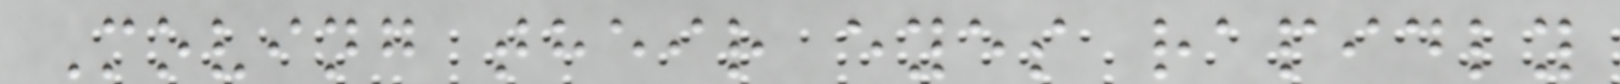Moving their eyes rapidly
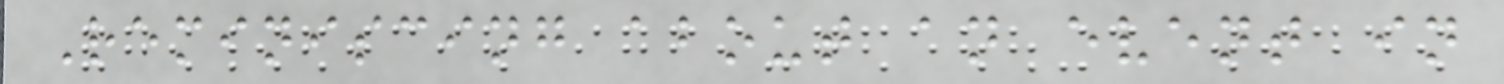Reminiscing about an event in
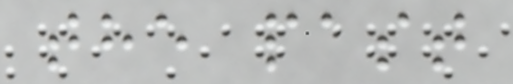the past
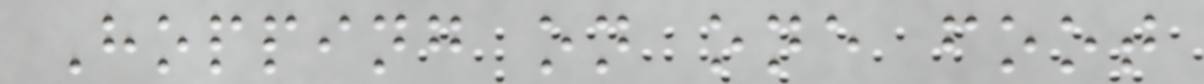Hopping on one foot
